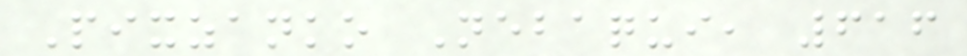Pixzanko Nebaqui, 616
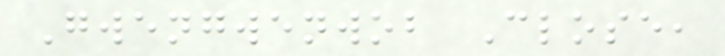Gwengwenwob Close,
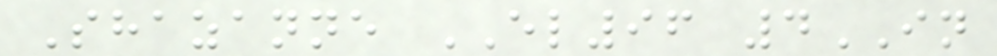Shazanne EL96 4IN
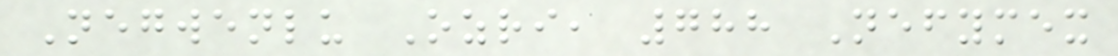Negwenlu Ozri, 788 Nefymex
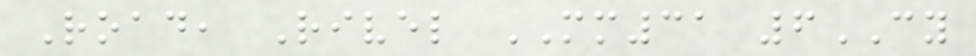Road, Rivel MM31 6CY
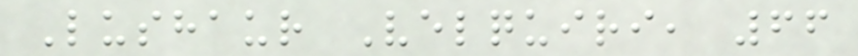Lushaur Velquiri, 66
